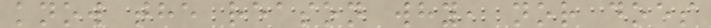know the reason why, nor does
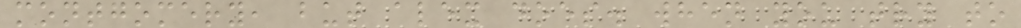montgomery, but alex does. when you try to
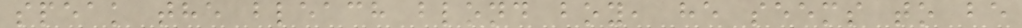speak the bleach blond boy, he seems to be
